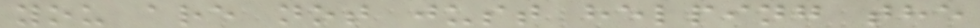you are not just helping the
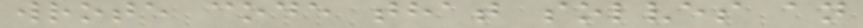wrote code that solves an
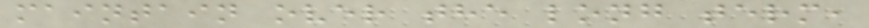maintain over the long term,
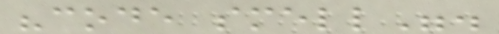"code smell".
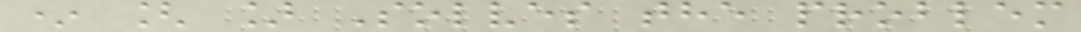* [ ] Solves the problem
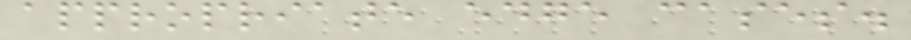appropriate edge cases.
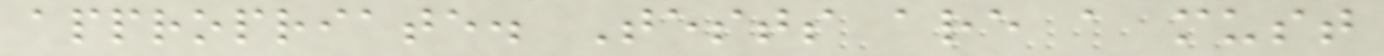appropriate. Tests are a must
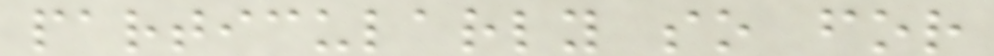particularly so for
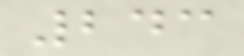243
